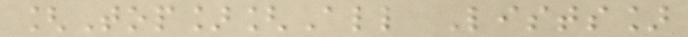[Top][All Lists]
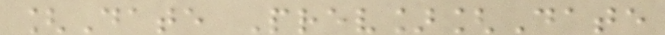[Date Prev][Date
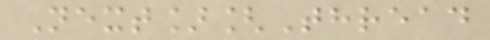Next][Thread
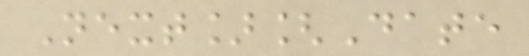Next][Date
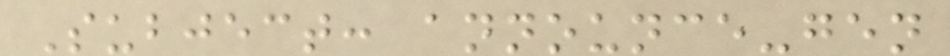Subject: announce-gen
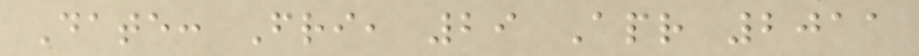Date: Fri, 29 Apr 2011
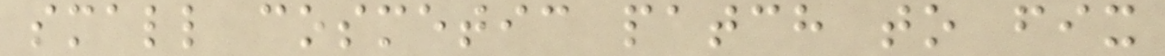small cosmetic patch to fix
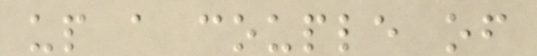up a couple of
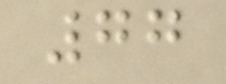77
